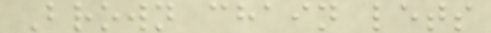Brown chain lets
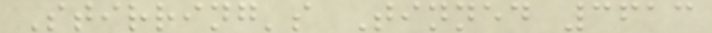Stirring's Tinned 3613
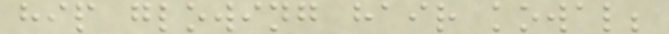hip glowing hair kowal;
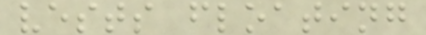vests floating
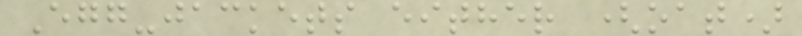Egg-jackets either (oat)
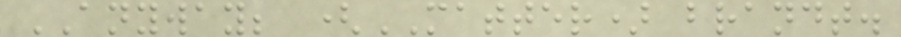ANYWAY; (MATTER) brandt.
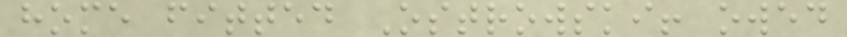home fitted Ostrowski! owed
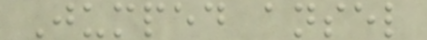Jumped ansel
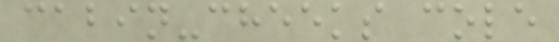cabin-cheeks cole
